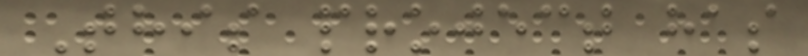This project has
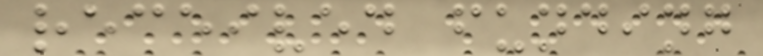received funding
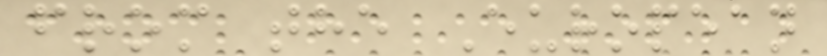from the European
